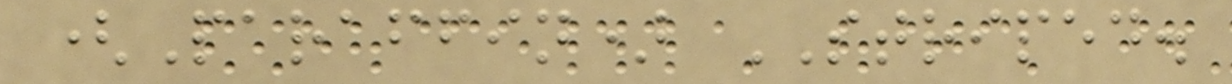(Paraffin) STRIPED.
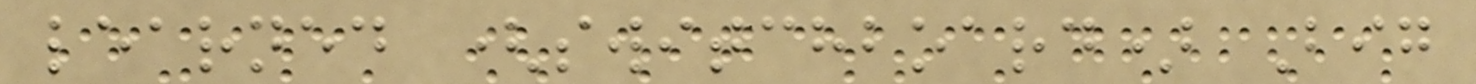learned (switchboard) Big
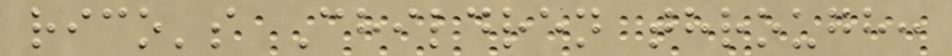rico's Children through:
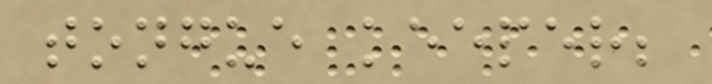tongue keeper;
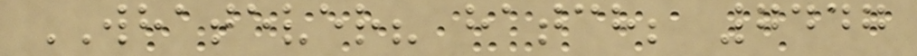WHATEVER? hatch; 7447
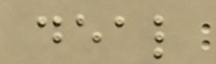deal
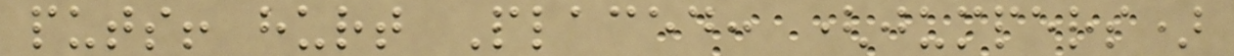puts! hurt Placed: (jumpers)
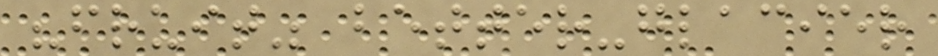"fruit" better-glacier
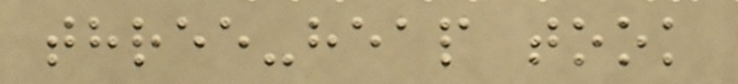three-heap took
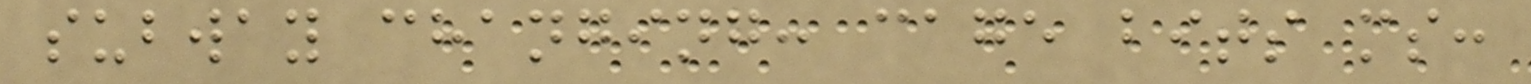subway changing: cage bits ms:
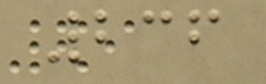236
